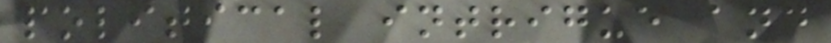political intrigue and
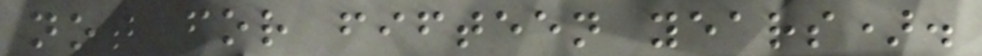not for fifteen years).
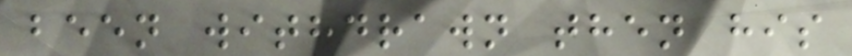been withdrawn then his
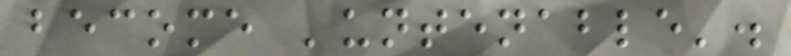become 'untenable'.
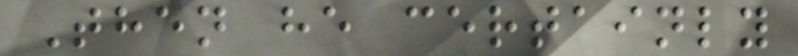Then he certainly
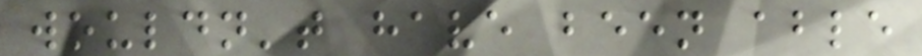wouldn't have been able
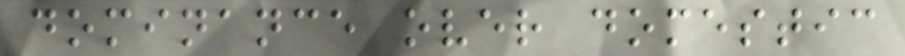dominance over domestic
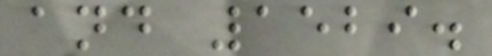and 1529.
